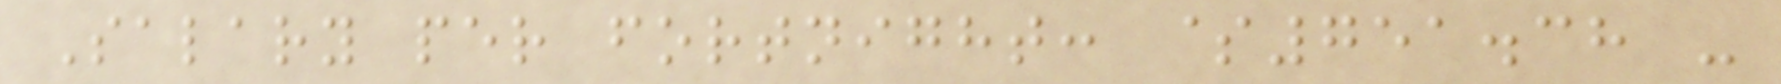Salary per fortnight: $751.38 -
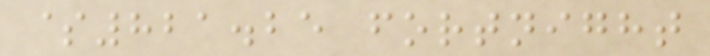$821.25 fortnight
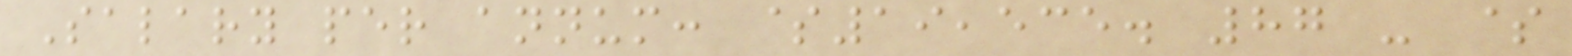Salary per annum: $19,535. 87 - $
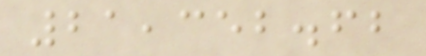21,352.62
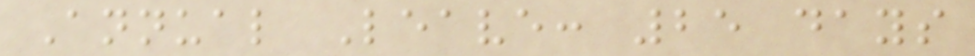Annual Leave: 25 days
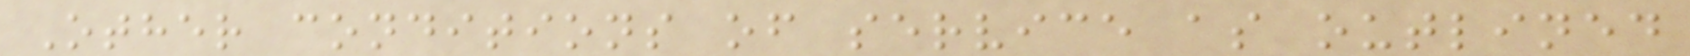Other conditions of service as outlined
